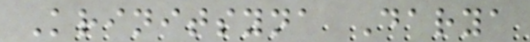Krinitsyna Darya
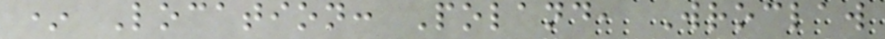* Location: Poland, Wroclaw
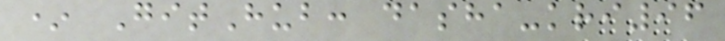* GitHub: dasha-kri96
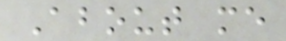About me
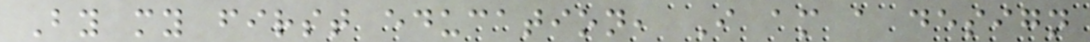By my first education, I am a design
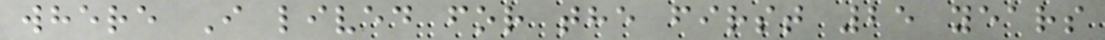where I lived for the first 25 years
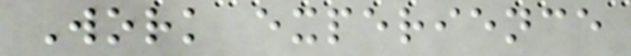Work experience
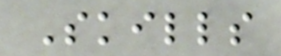Skills
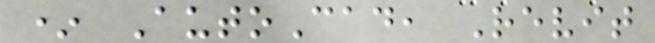* AutoCad, Revit
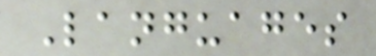Languages
